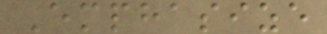Emphasize
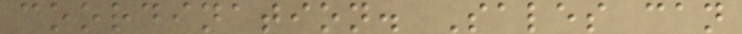coordination. Sales can
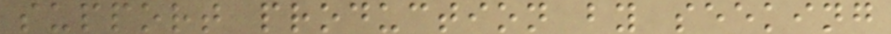support production by seeking
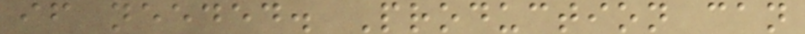if needed. Production can
